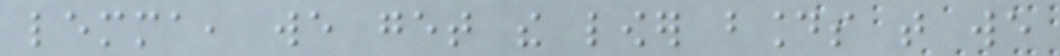lemma, we get the lower bounds that we
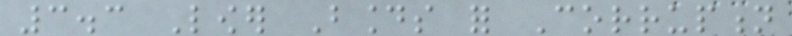3.3 Lower Bounds for Corruption
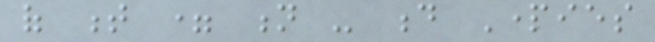of t = n - d Parties
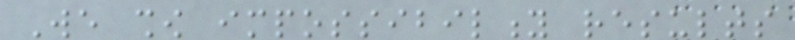We show impossibility results
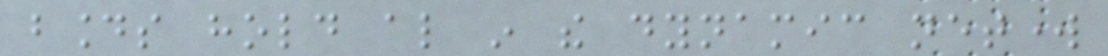bounds hold also in the dynamic network
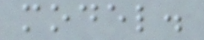model.
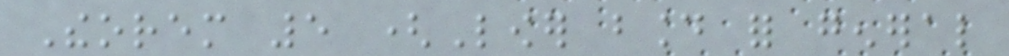Theorem 5 (Lower bound for general
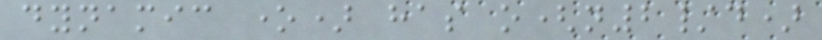dynamic one) has o(n2/d)
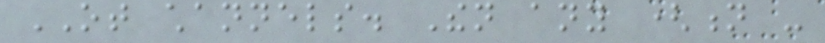OT channels. Then any (n -
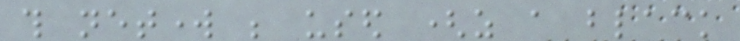this network be used (as a black
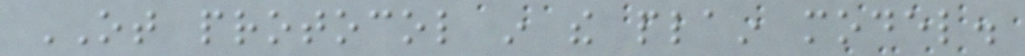OT protocol in the plain model.
